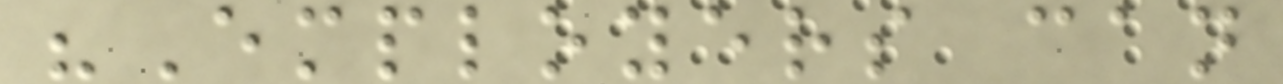"Employers can
